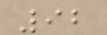92
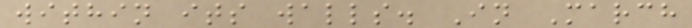within its walls. In March
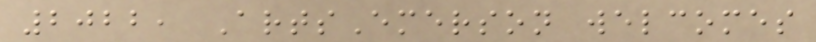2022, ArtsEmerson welcomes
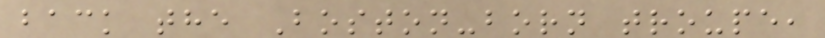back the Boston-born troupe,
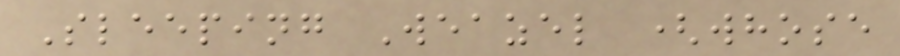Sleeping Weazel (whose
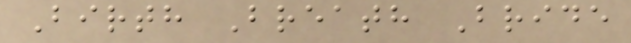Birth Breath Bride
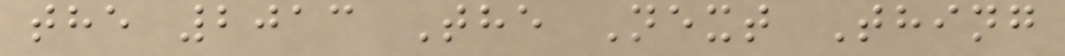the 2013 The Next Thing
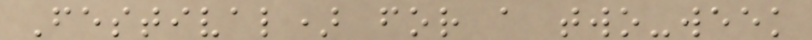Festival) for a two-week
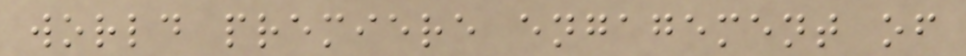world premiere engagement of
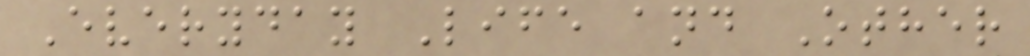Everyday Life and Other
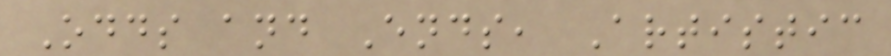Odds and Ends, Artistic
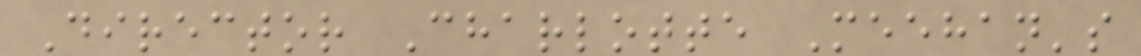Director Charlotte Meehan's
